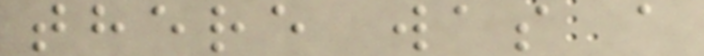there was a
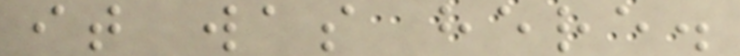it was here.
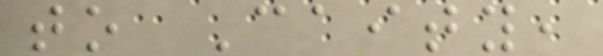to Caity,
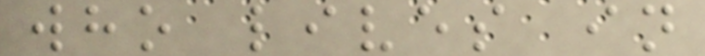who lives in
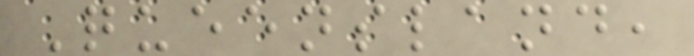Queensland,
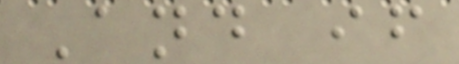And if
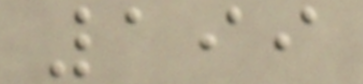199
